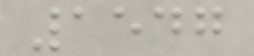1547
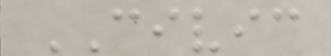CIVIC
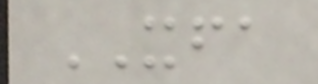XFA
